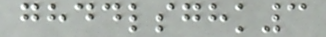ghddlsghk3
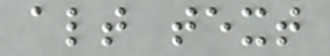alt text
